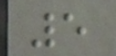5
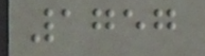1757
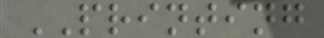PRINTING
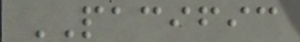PACIFIC
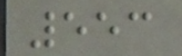553
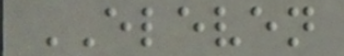ELEVEN
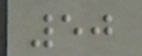50
